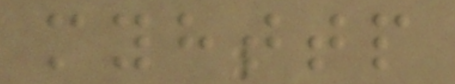myhttp
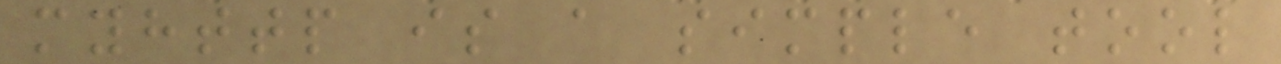myhttp is a simple tool
